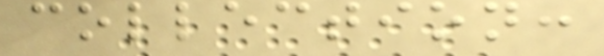collection:
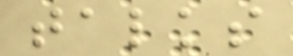talks
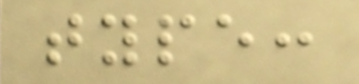type:
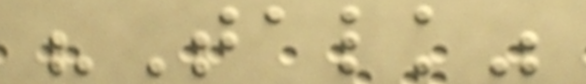"Talk"
